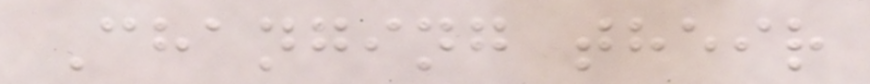Changing their
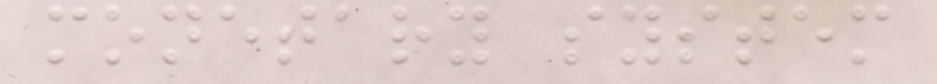monetary system
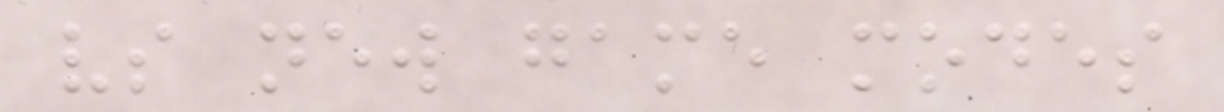vs new game modes
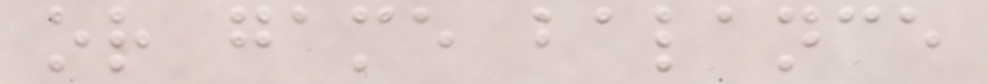or game balance
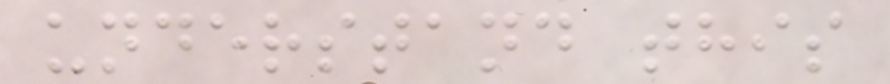understand this
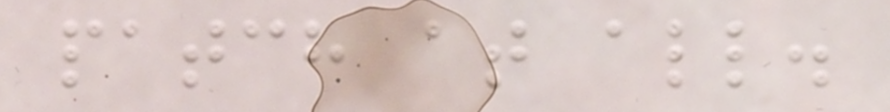patch at all.
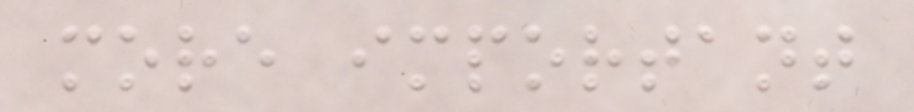more important
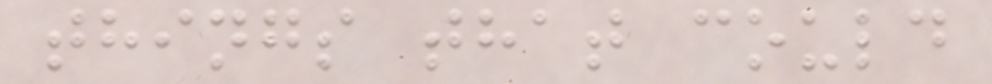things that could
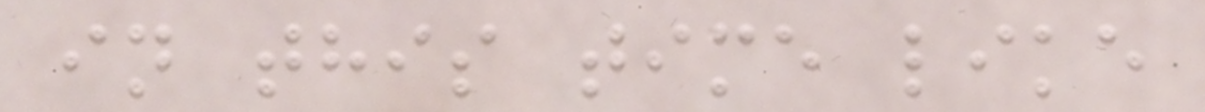in this time like
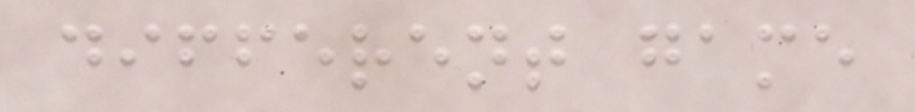different game
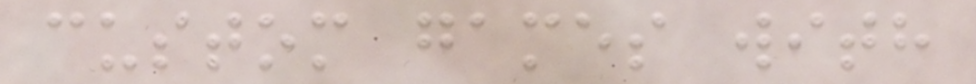custom games with
